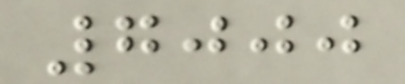7000
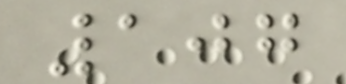107
